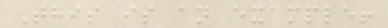This is an example!
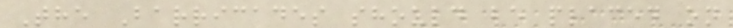The Barricades should be placed on
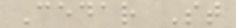Cedar St
